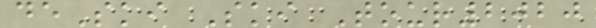deSki Ski Tour2020
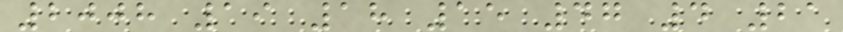2008 19 18 15 47 4 21
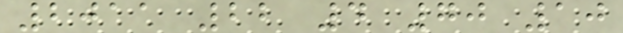2011 22 4 70 10
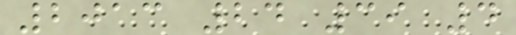2013 24 39 4
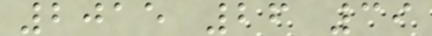2015 26 39
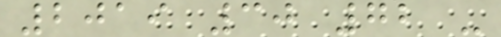2019 30 72 -
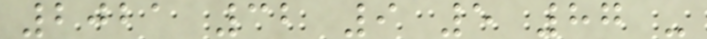2021 32 9 5 87 -
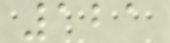121
